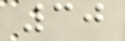30
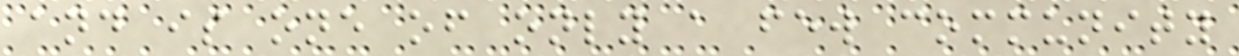and is one of only a few community
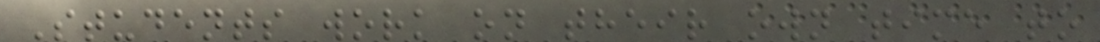Students work on their own time to
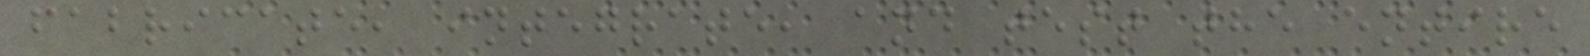fabricate, integrate, and test the entire
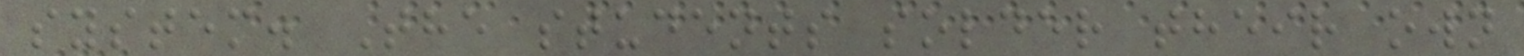system. The students solder their own
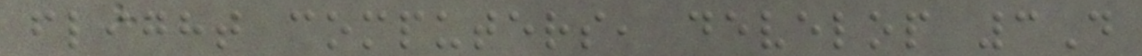flight computers, develop 3D
